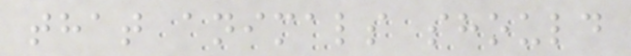that animals should
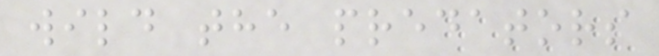wild the predators
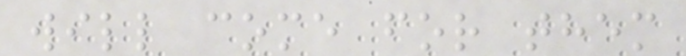will come for them
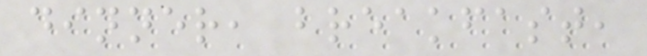dinner, breakfast,
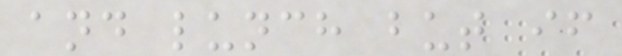and lunch but if
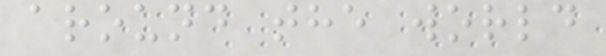around the world
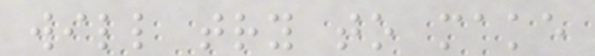will try to make
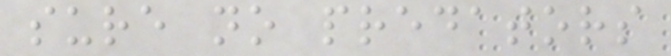sure no predators
